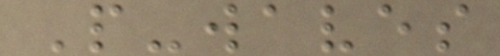P-waves
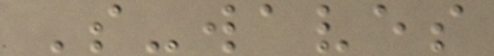S-waves
